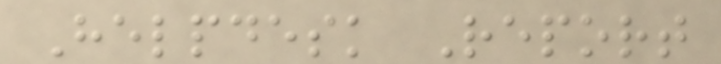Helpdesk Report
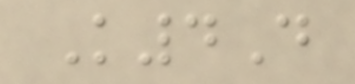K4D
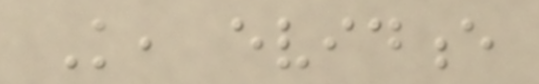Knowledge, evidence
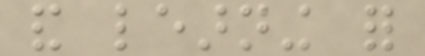and learning for
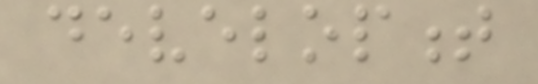development
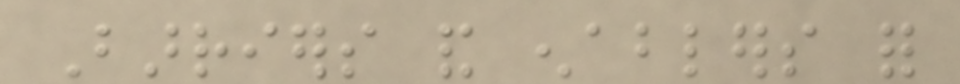Barriers and enablers for
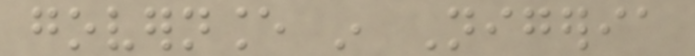governance in Nigeria
